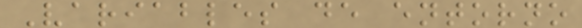Variables de entorno
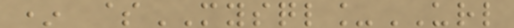* $MYSQL_URL
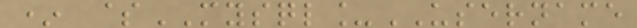* $MYSQL_USERNAME
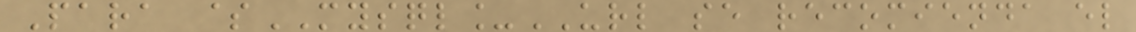Para $MYSQL_URL se recomienda el
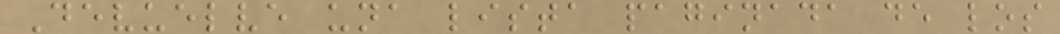Devuelve una lista paginada de los
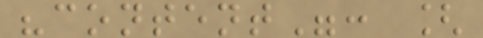"content": [
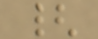{
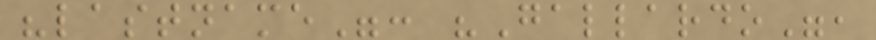"lastname": "Gallardo",
